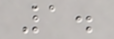1.
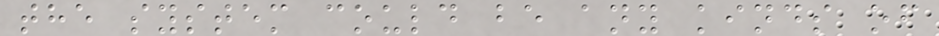the system could be any kinds of
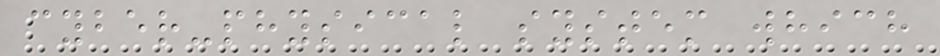cyber-physical system which
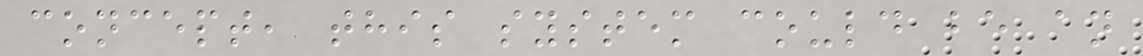concept, this system could be an
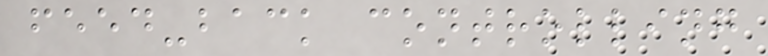feed-back controlling
